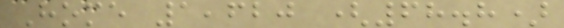Home 1,620 (68.8)
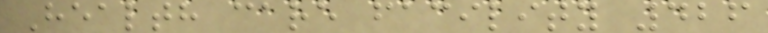Health care facility 426
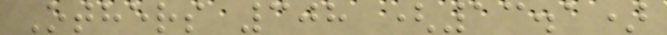Others 308 (13.1)
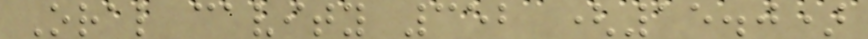Oral cavity 352 (15.0)
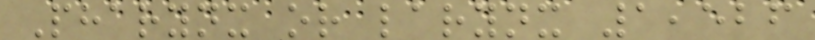Pharynx or larynx 1,526
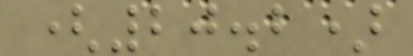(20.2)
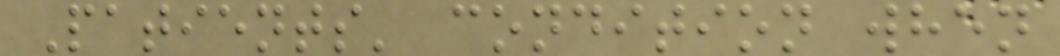Patients' condition when
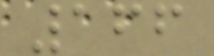166
